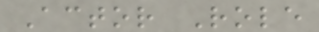Actor Role
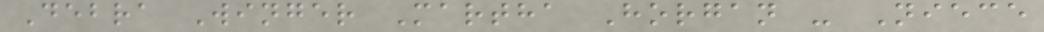Debra Winger Martha Horgan - Niece
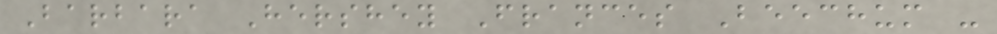Barbara Hershey Frances Beechum -
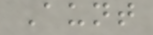Aunt
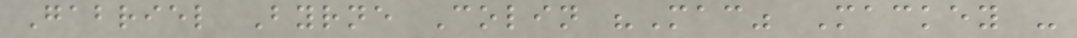Gabriel Byrne Colin "Mac" Mackey -
